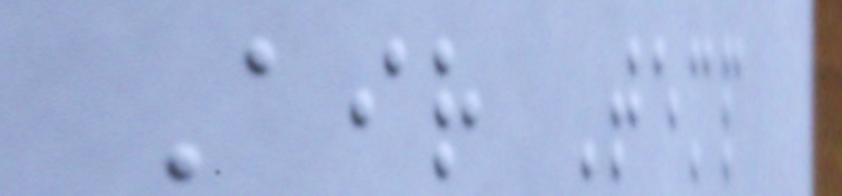Air Temp
